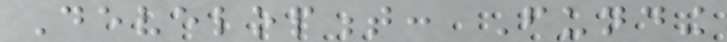Development: Funding
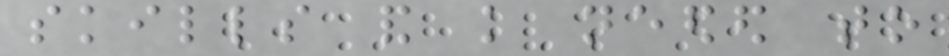skills and knowledge needed to
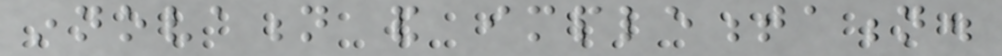innovation and implementation.
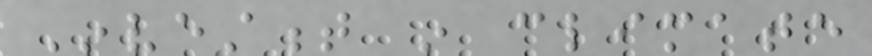Investment in climate
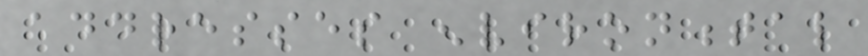addresses environmental
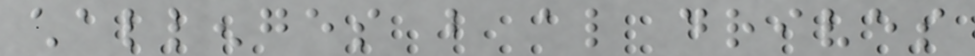challenges but also drives
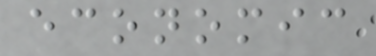economic
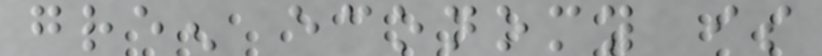green economy is
